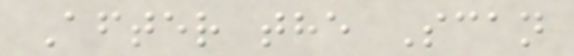After the Scan
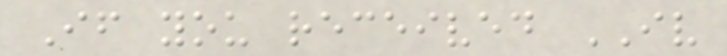If you received IV
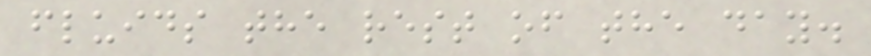fluids the rest of the day.
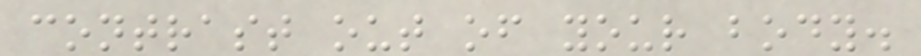contrast out of your body.
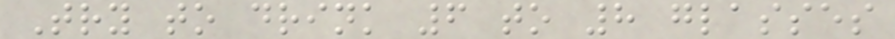Try to drink 6 to 8 glasses
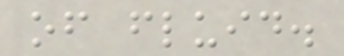of fluid.
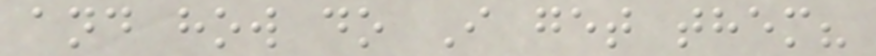and how do I get them?
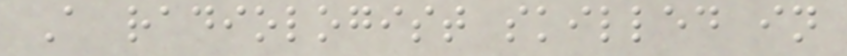A radiologist skilled in
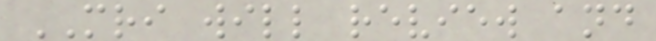MRI will review and
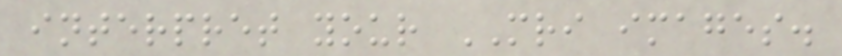interpret your MRI images.
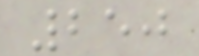250
